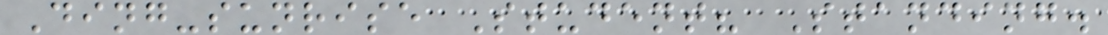Ding-sunrise Student? Standing.
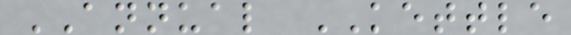ANNUAL KETTLE
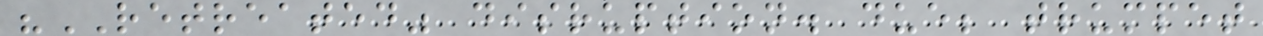"RETREATED" disruption. due; trumpet
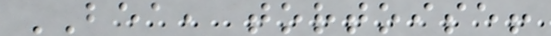BEA, tortoise!
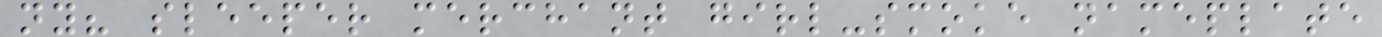ny? sleeper merchant girl-smoke nameplate
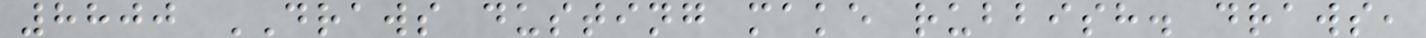8800 DRAWS dusting make rubbish. draws,
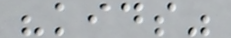"kids"
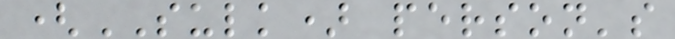(SULK) person's
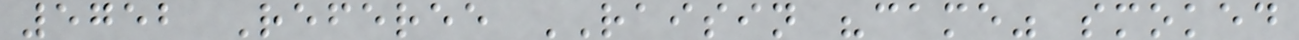5752 Referee RAISIN "came" smoked
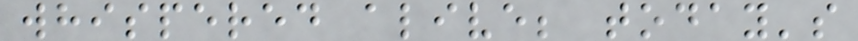whispered alive; today's
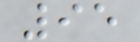95
